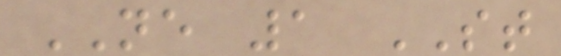NE 1 ST
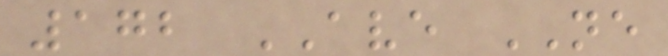172 AVE NE
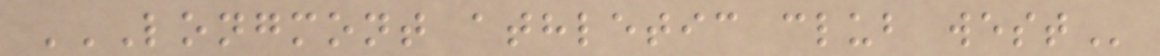LONGMONT ATHLETIC CLUB WEST
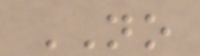NO
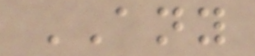ANY
